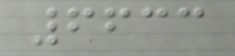6633
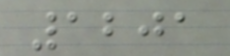1201
